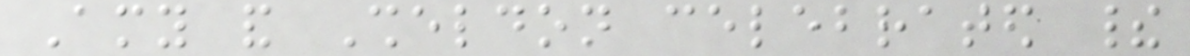Amy and Sheldon celebrated their
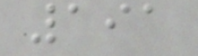191
